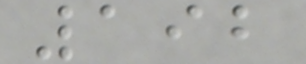192
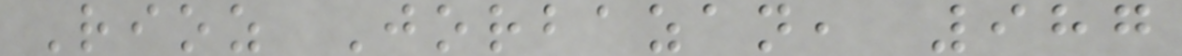Rioz Jorbazan, 987
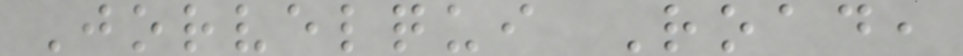Jorvelqui Road,
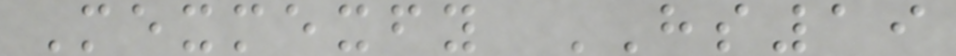Mexmexfy HS19
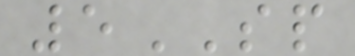5SP
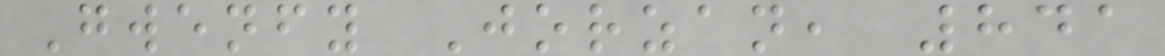Gwenfy Jorzan, 841
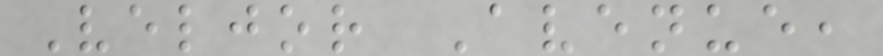Veljor Avenue,
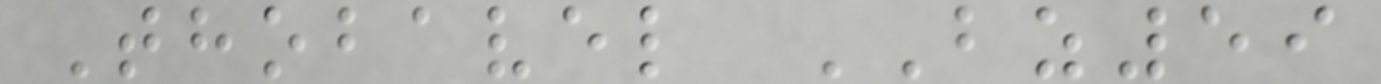Thobavel BZ59
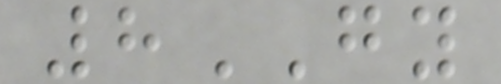8GY
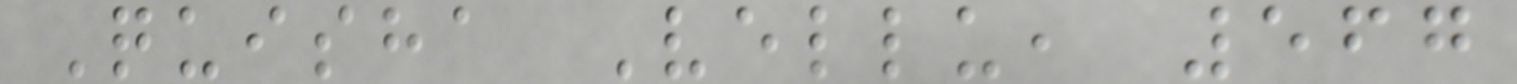Quisha Vellu, 567
